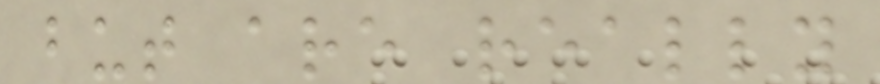but are really
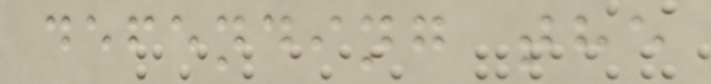defending the
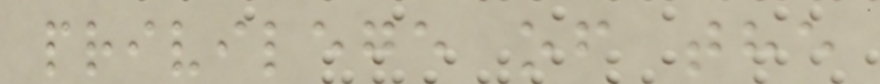privilege of the
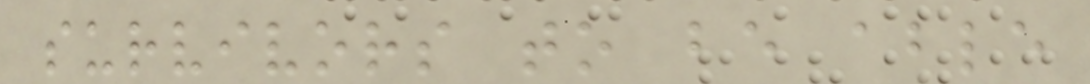survivors to be able
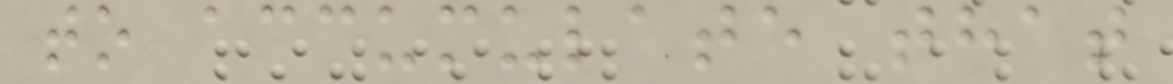to accumulate that
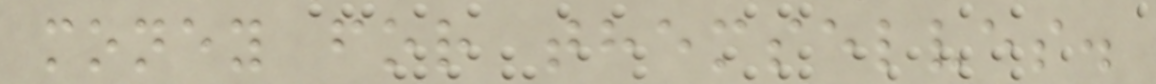money for themselves.
